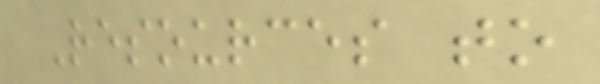Resources to
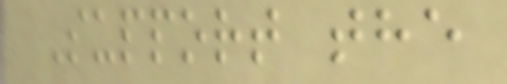Support the
